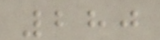280
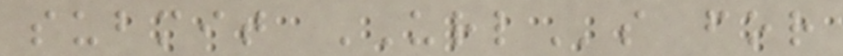submit URLs for
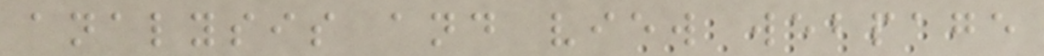analysis and view webpage
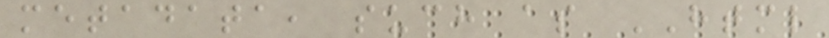metadata, such as HTML
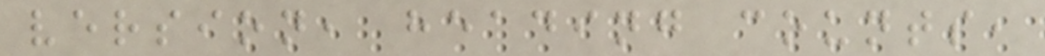version, heading counts,
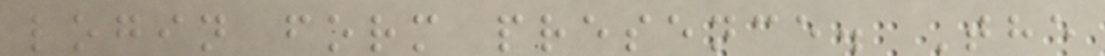login form presence. The
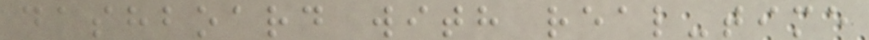dashboard with real-time
